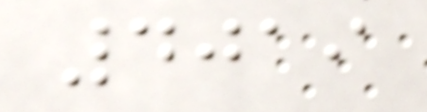4019
